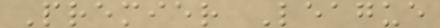Premier League
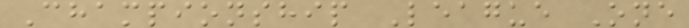Championship League One
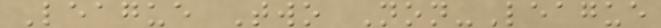League Two Non-League
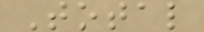Total
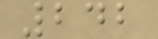242
